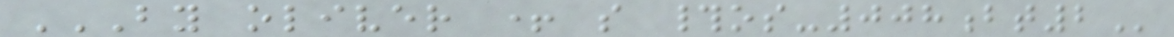BY OLIVER + S #OS-008BT2
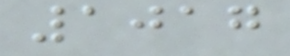1017
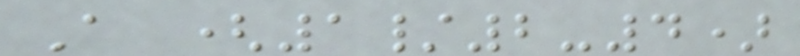A (1/2-4)
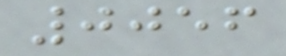0056
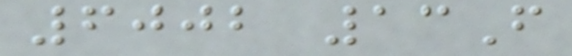6002 13F
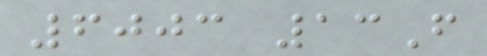6003 13F
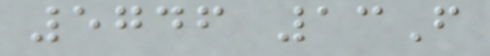5746 13F
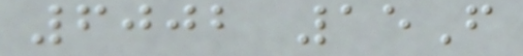6002 15F
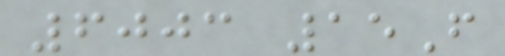6003 15F
